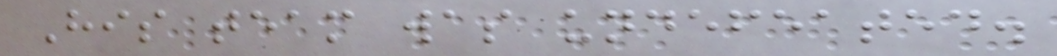His team was undefeated.
